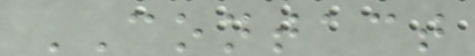CONTACT
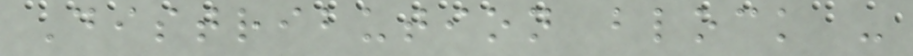Distribution block -
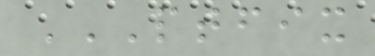PTFIX
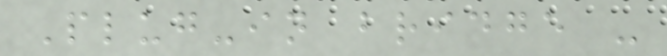Plug-in bridge -
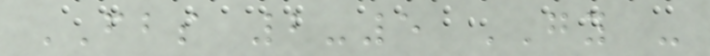FBS 2-5 GY -
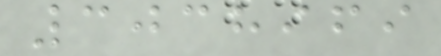3038969
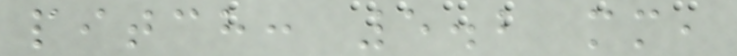pitch: 5.2 mm,
